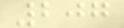207
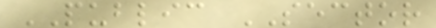PUBLIC SECTOR
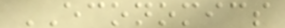ECONOMICS
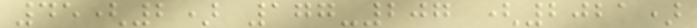45(2) 177-207 (2021)
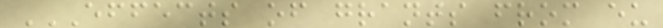EFFECTS OF GRANTS FROM EU
